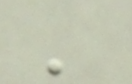'
